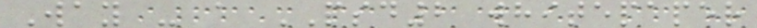Way - a PSD2 whitepaper
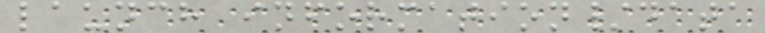launch information/data
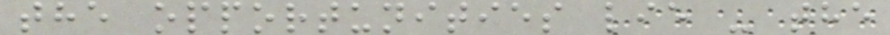the opportunities lie - the
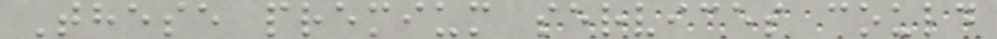These premium services could
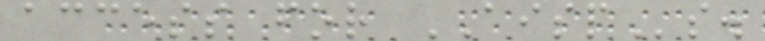access for AISPs.
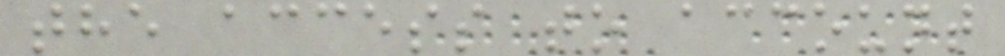the access to account
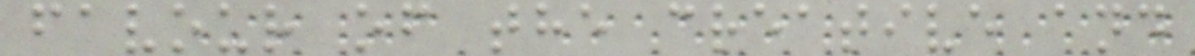favour of the creative and
